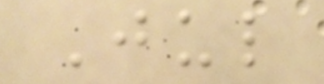Jul
